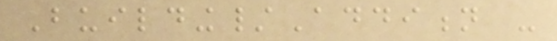Building/Addition -
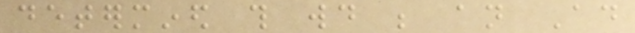determined this would be an Ad
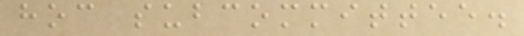hoc subcommittee.
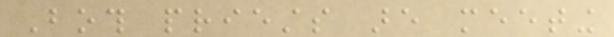Both priests are meeting
